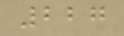227
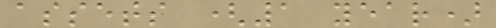assets (1 year)
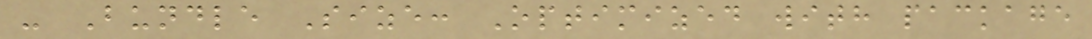- Bundle Size: Optimized with package
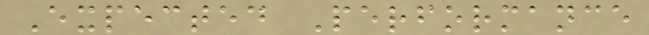Expected Performance
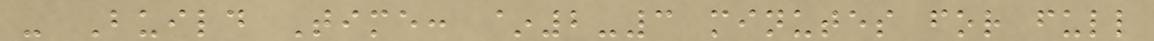- Build Time: ~2-3 minutes for full
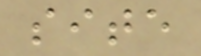site
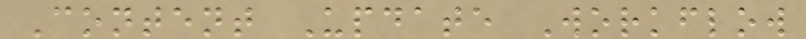Content Update Workflow
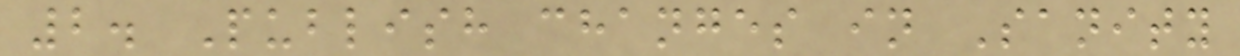2. Publish changes in Sanity
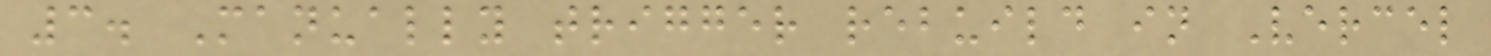3. Manually trigger rebuild in Vercel
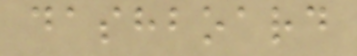dashboard
